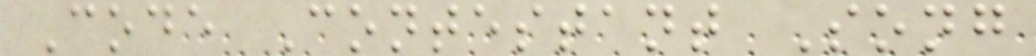Code Contestant Song
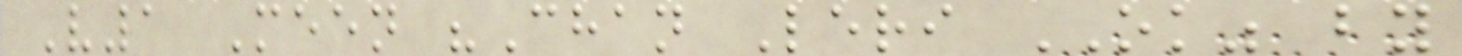V1 Meen "Chan Leri OK" by
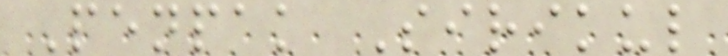Penpak Sirikul
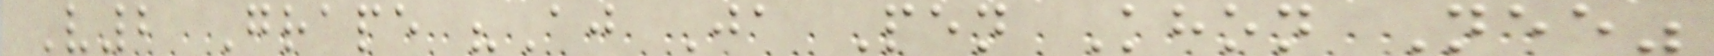V2 Grape "Aj Ja Pen Khon Nee"
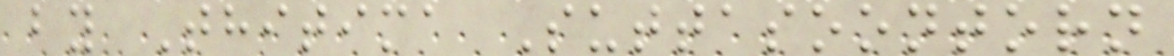by Thitima Suttasoontorn
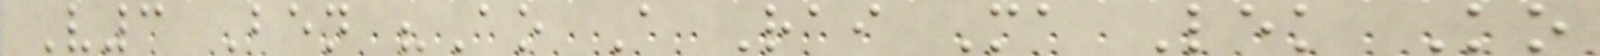V3 Ben "Ao A Rai Ma Lek Ko
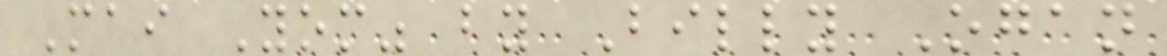Mai Yom" by Billy Ogan
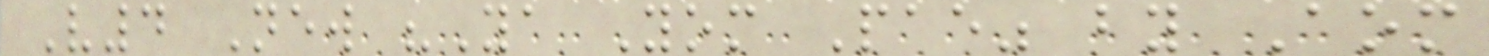V4 New "Ya Yom Pae" by Aom
